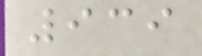939
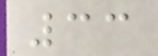33
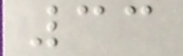33
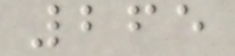265
